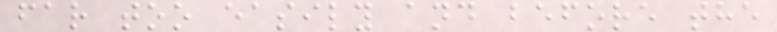far too easily and before the
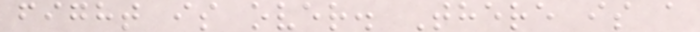fight is over. There is a
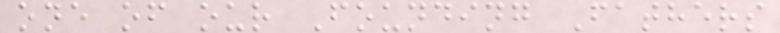one of our Founding Fathers
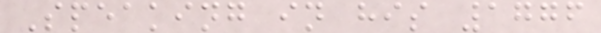Speaking in his 1776
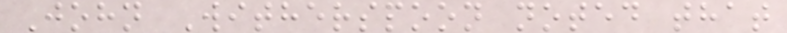John Witherspoon noted that
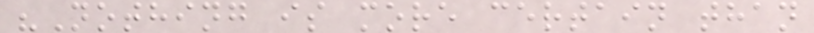"Nothing is more certain than
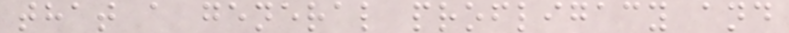that a general profligacy and
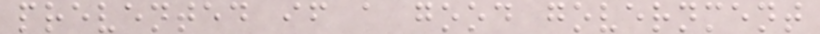prevented if a good government
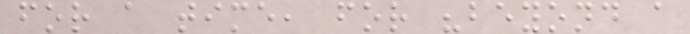for a time, for "beyond a
